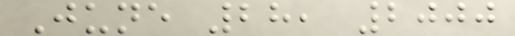June 28, 2000
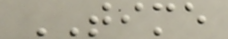TIME
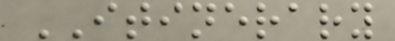ITINERARY
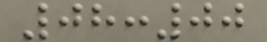08:00
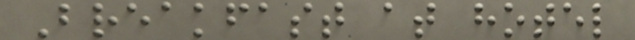Breakfast at hotel
